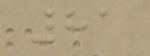81
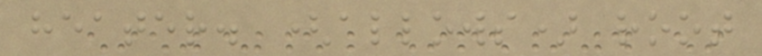heater. (allows) root
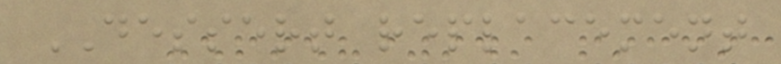DESSERT replacement
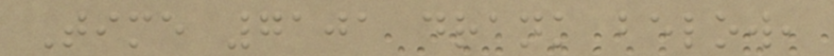Time 7101 drank below,
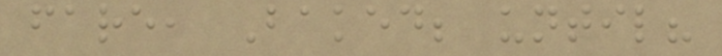fare, Baked; until?
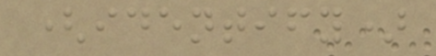(identify)
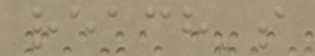reach's
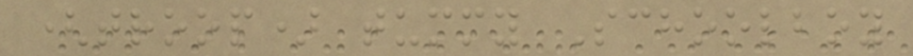(troop) tummy Schoolboy
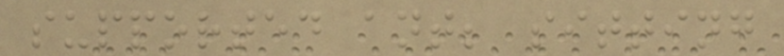supported ant; sitting
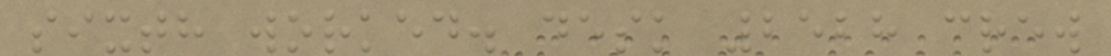sixth worked. desk 2528 crew
